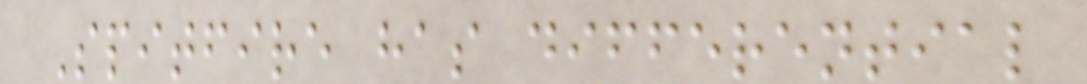Spitfire has differential
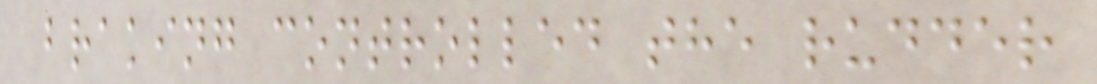braking controlled the rudder
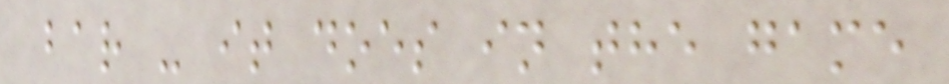bar - it does in the game
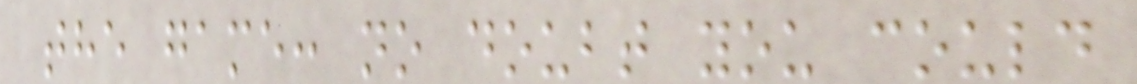the game: no doubt you could
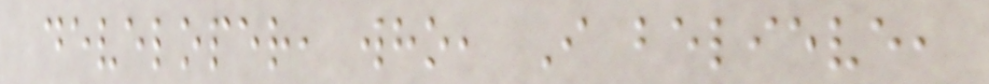developer, who, I believe,
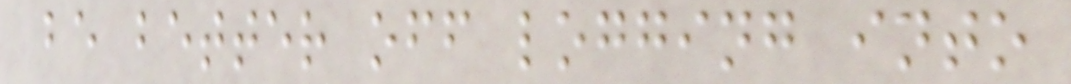be better off logging into
